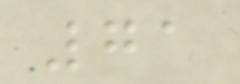71
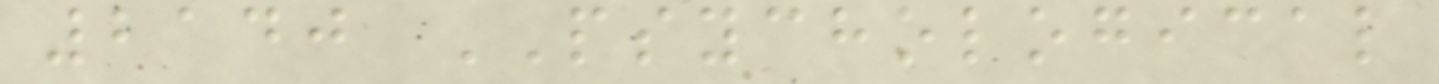2140 PSYCHOLOGICAL
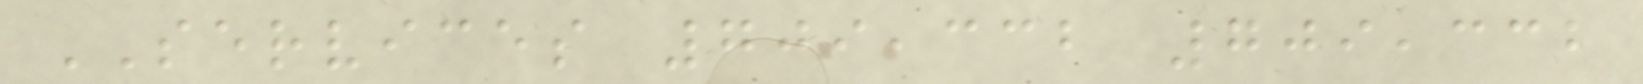SERVICES 709,332 709,332
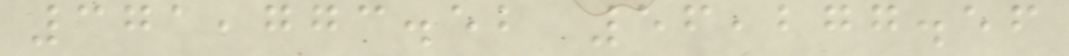371,773.52 56,277.56
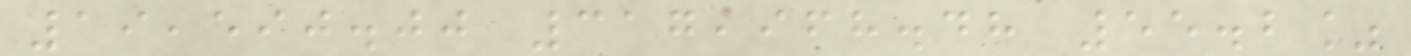19,590.00 317,968.48 55.2%
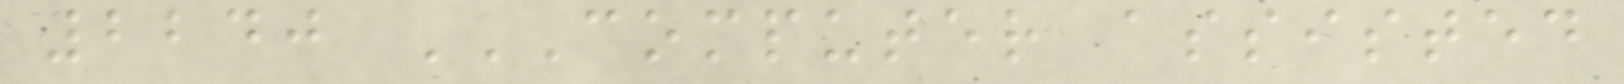2240 COMPUTER ASSISTED
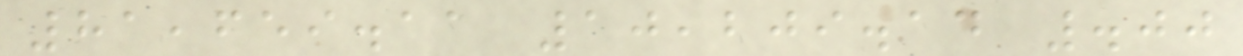81,659.11 10,209.14 .00
